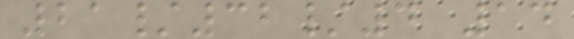21/32/4 14
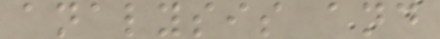analysis and
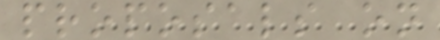proposals on
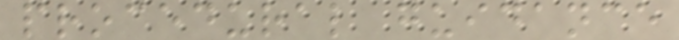procedural guidance
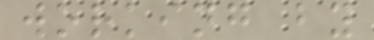working by
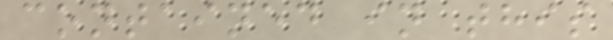contained in this
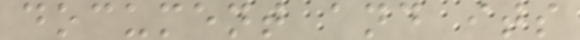document and its
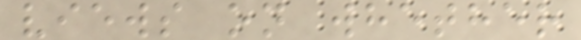views on whether
